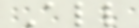All
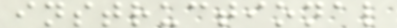instructional
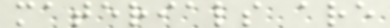materials are
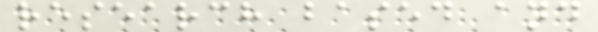research based and
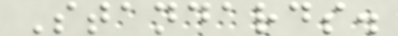Standards.
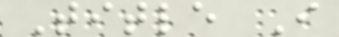Title I
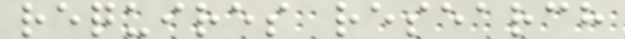requires research
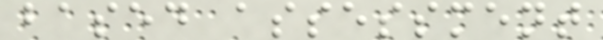based assessment
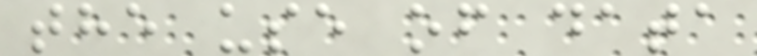the use of data
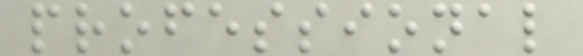professional
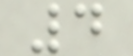4
